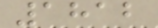1812
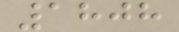1808
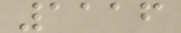1116
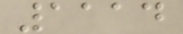1114
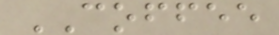COFFEE
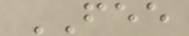FEE
